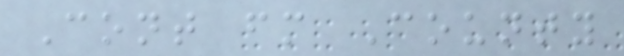Cont fm County
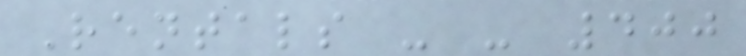Rentals - - 400
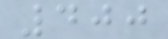400
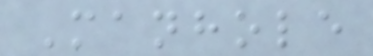Manhole
